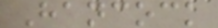Hancock
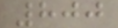800
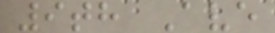9th Ave
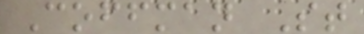Coffman St
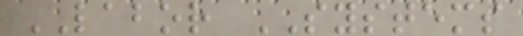LABOR SYSTEMS
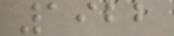1922
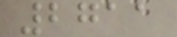2711
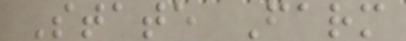State Farm
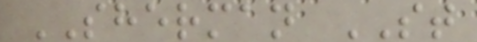SHERMAN ST
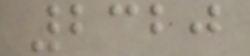2320
